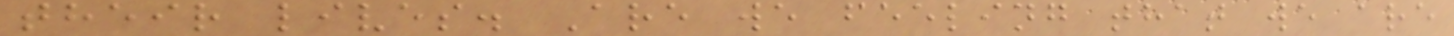their lives. Are we feeling that we are
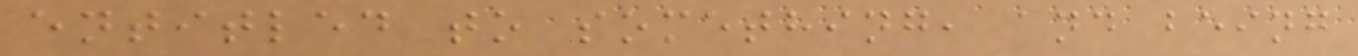entitled to something, and being
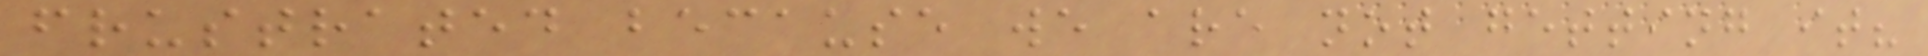frustrated because we are not getting it?
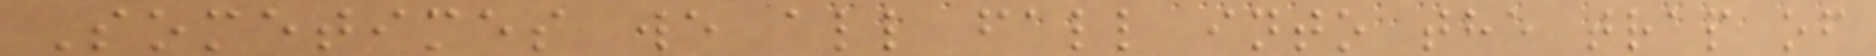Sometimes we all fall into the trap of
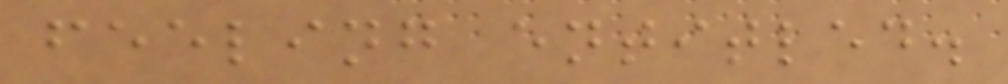feeling entitled.
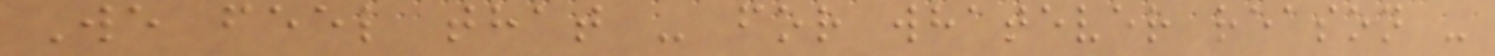We feel that - for whatever reason -
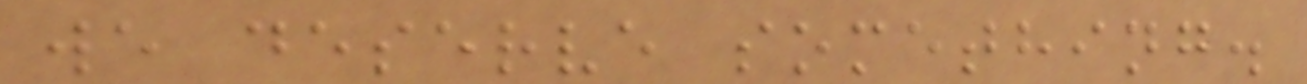we deserve something.
